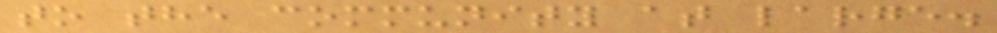to the community at large.
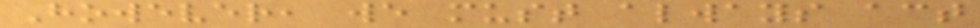However, we must always act
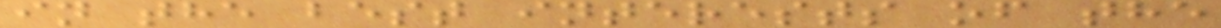in the best interests of the
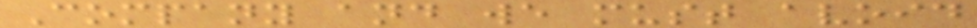Company and we must avoid
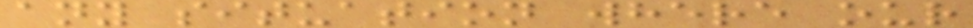any situation where our
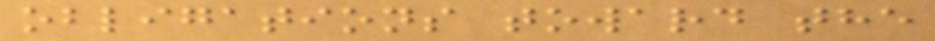obligations toward the
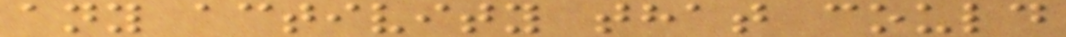any activity that could
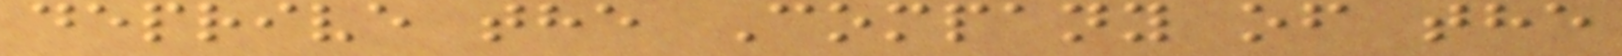deprive the Company of the
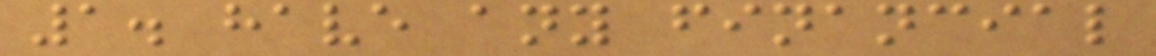1. have any financial
